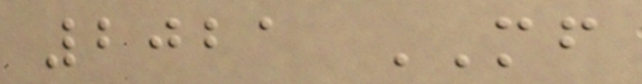2021 MF
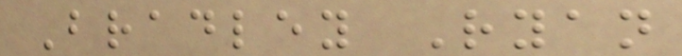Bradley Ryan
